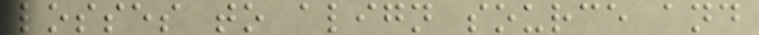losses to align source and
